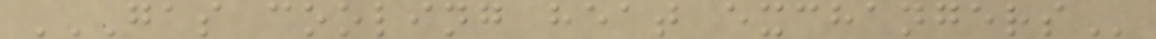GAS COOLING HEAT EXCHANGERS
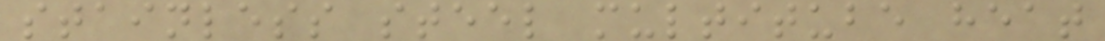stainless steel multitube heat
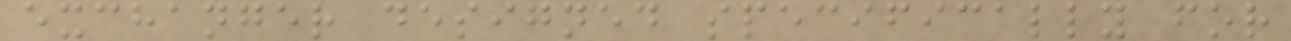exchanger designed specifically for
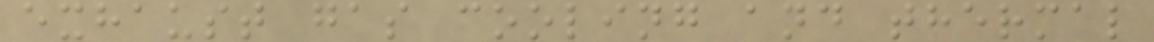exhaust gas cooling and thermal
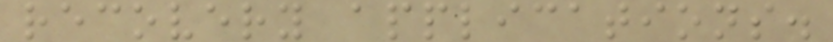recovery applications.
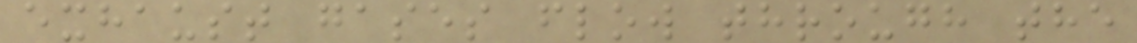exhaust gases flow through the
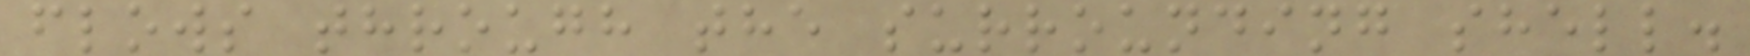flows through the surrounding shell.
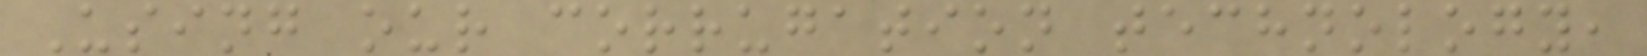Using our corrugation technology,
